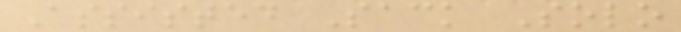Assisted Sack Solo
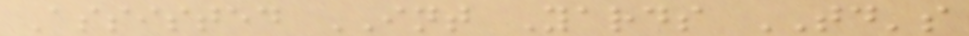Assisted INT Yards TD's
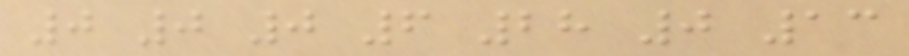0 0 0 6 28 0 13
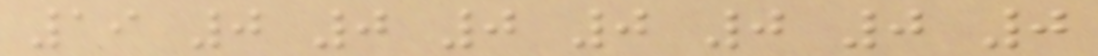19 0 0 0 0 0 0 0
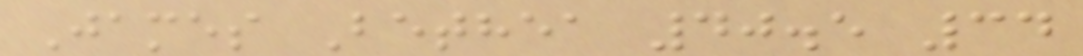James Bethea 40.5 34
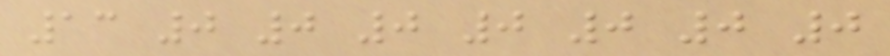13 0 0 0 0 0 0 0
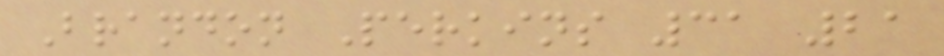Brandon Perkins 31 21
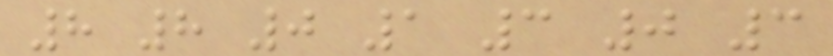8 8 0 1 3 0 3
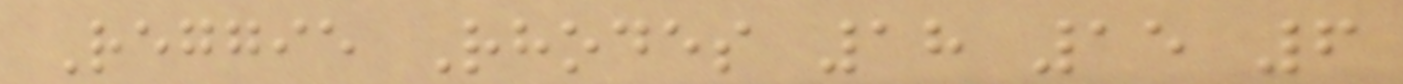Reggie Rhodes 18 15 6
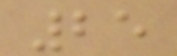25
